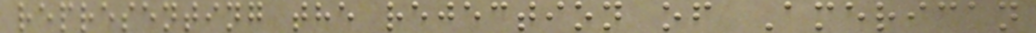representing the rejection of American
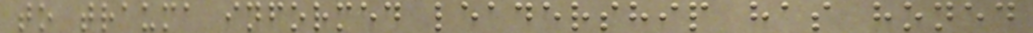to trauma informed leadership has honed
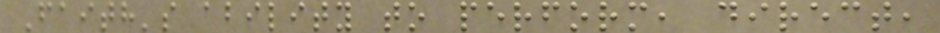Faith's ability to perform, direct,
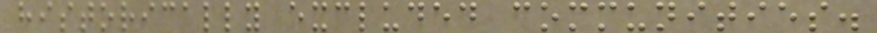historically excluded communities.
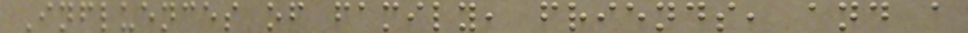Influences of family, friends, and a
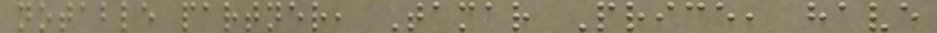notable partner, Tamar Price, have
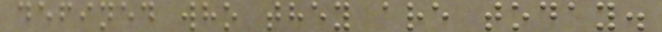defined who they are today.
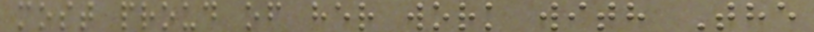most proud of her work with The
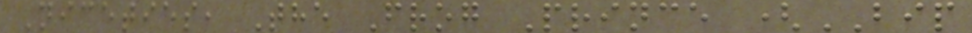Niceties, The Frog Prince (BIP
